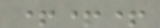+++
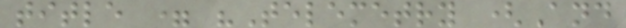title = "Telemetry (And
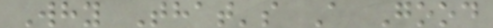Why That's A Good
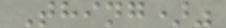Thing)"
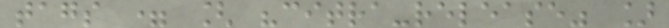tags = [ "citra-release" ]
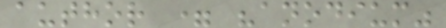author = "anodium"
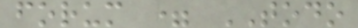forum = TODO
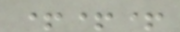+++
